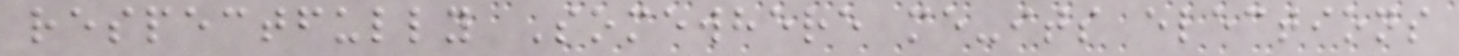respectfully Somewhere me-its elections
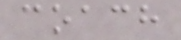coach
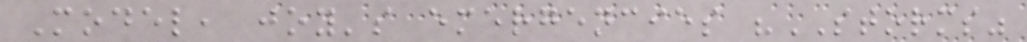Model, joy's emergencies "STORMS"
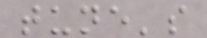tune's
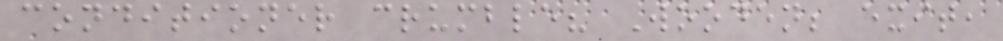conditioner crumble? Wooden; exit,
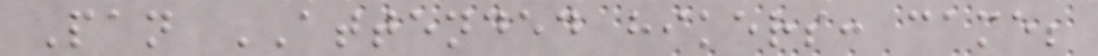Pan ATTENDED hikers: came;
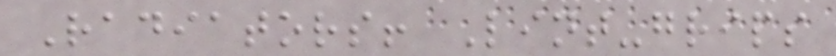Radiators! Lint-grips
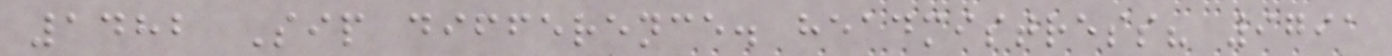1482 Sip difference. headmistress? 9791
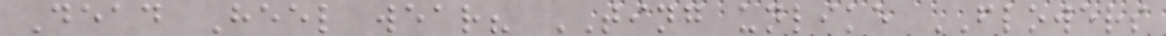Dead Heel wear? TING unlike FLOWERS
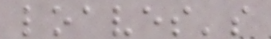loaves's
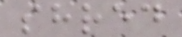shred
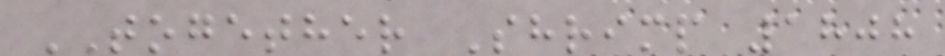TOGETHER Shrimp 1808
